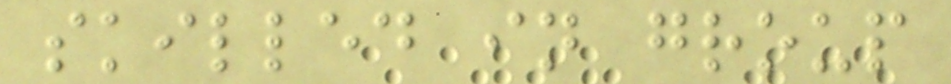skilled in group
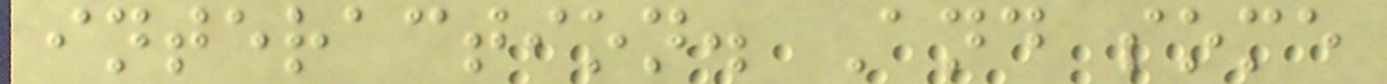interaction. And some
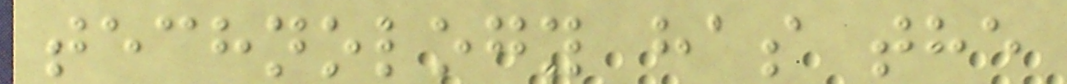technology has the
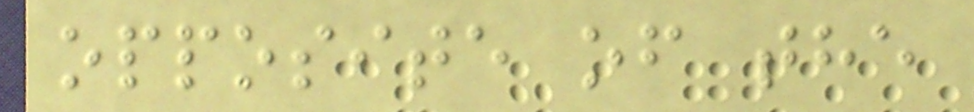opposite of the
